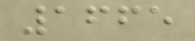1665
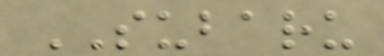SUBARU
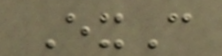ExC
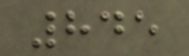845
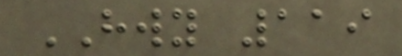HWY 119
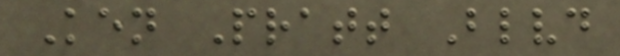Ken Pratt Blvd
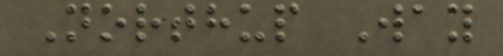Northup Way
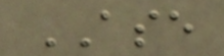ASE
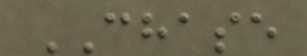CHASE
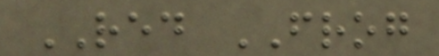RED FROG
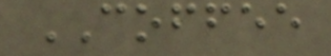COFFEE
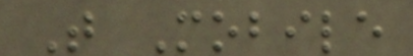T Mobile
